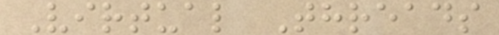Virtual Threads
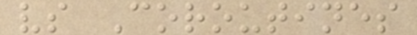vs Coroutines
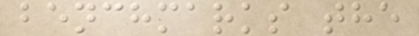benchmarks the
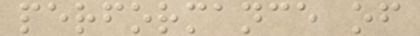performance of
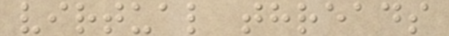virtual threads
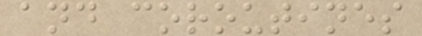and coroutines
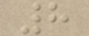8
